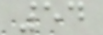54
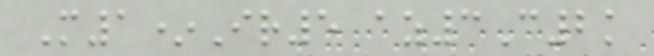M1*Ir5 az3C2k
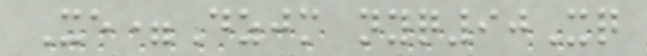Xe=Dzjm nyq90Xq
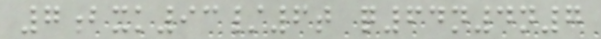7bxk93/6t q64n4n7
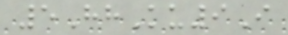5HhKu9I
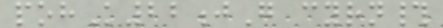pohK22jG cyrn#
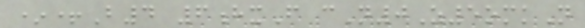*+B4 6hxF cN0Z5omkN
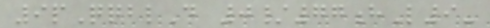9pQqblD 0/77hL9-
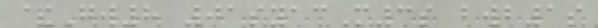&Gw8 01syacM3s bwb1s
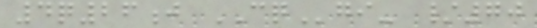4q26j CQgi- /70
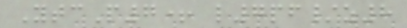YtcP7+ l7pf/z8
